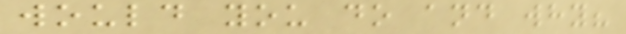would you do and why?
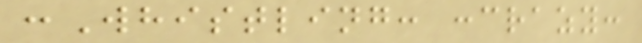:Whistling: :crazy:
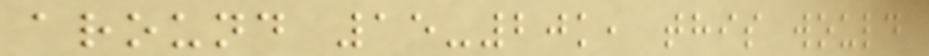around 15-20k, this would
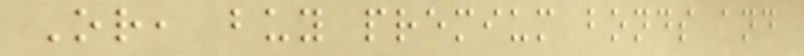Or, buy premium bonds and
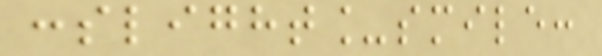:slight_smile:
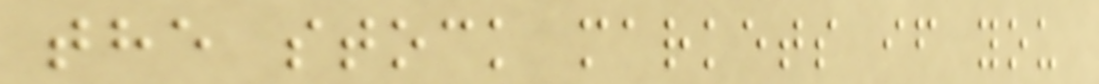the stock markets if you
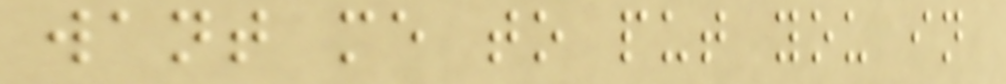want me to put you in
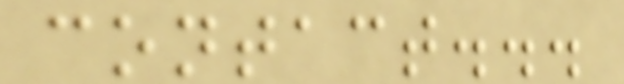contact...
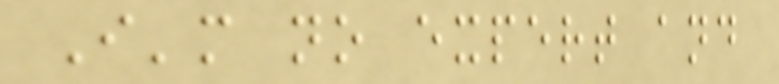I'm no expert and
